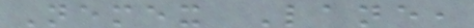Nemex Lane,
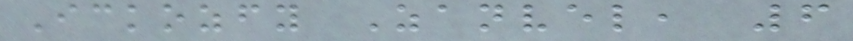Ickozfy Zanvel, 6
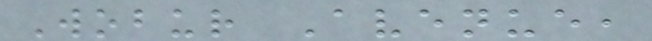Wobur Avenue,
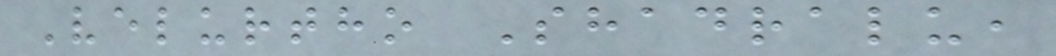Velurtho Shadralu,
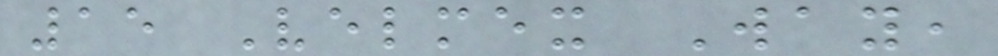15 Velmex Way,
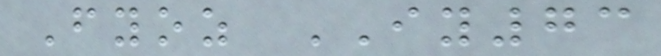Fyoz IY73
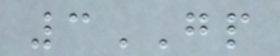3GP
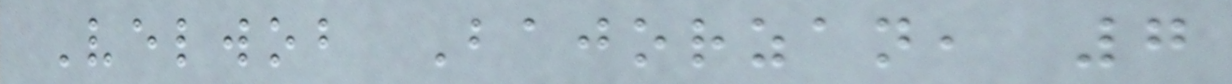Velwob Bajorzan, 7
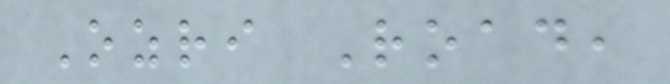Ozri Road,
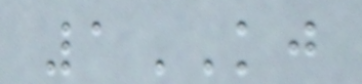1KJ
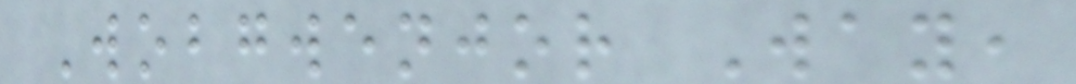Wobgwenjor Way,
